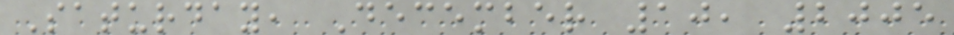Saturday, December 10, 2005
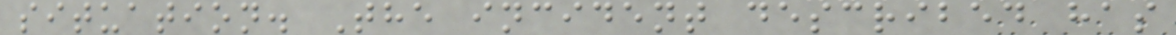situation. The incident described has
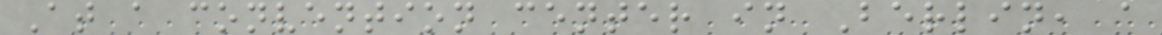At a convention center in Berlin, a
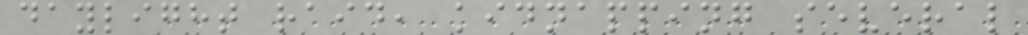daylight raid, kidnapping several
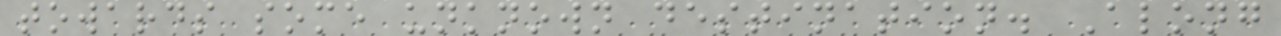towards some unknown destination. Along
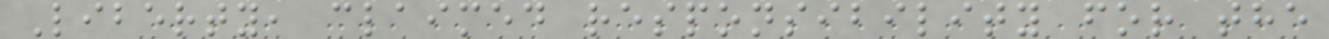Liberty, claimed responsibility for the
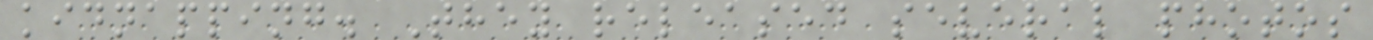kidnapping. They released several photos
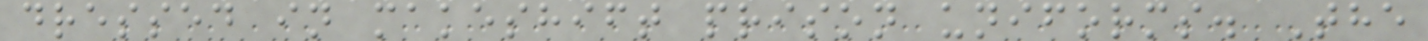dressed in makeshift prison uniforms. The
